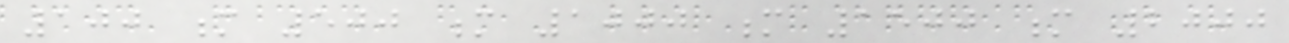100 m 500 m 1000 m 1500 m 2000
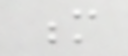m
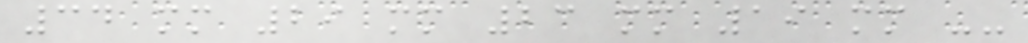34 mm 29 mm 23 mm 19 mm --
